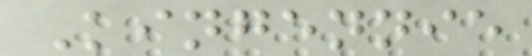Kingennie
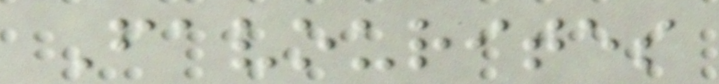Favourites
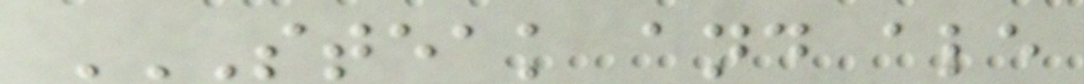STEAK AND ALE
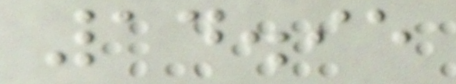14.95
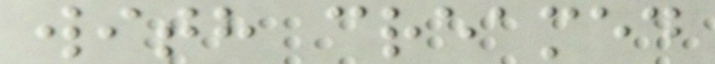with creamed
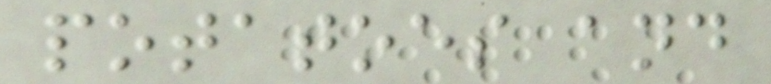potatoes and
